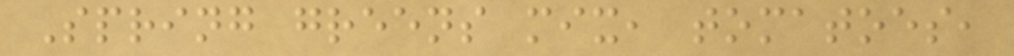Spring greens mix, tomatoes,
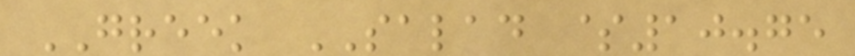GREEK SALAD $10.75
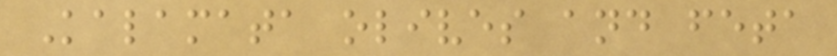Kalamata olives and feta
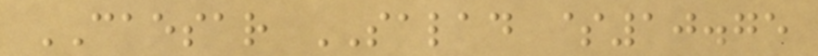CAESAR SALAD $10.75
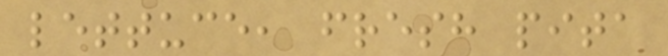lettuce, fresh pita
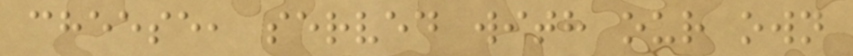cheese, served with our own
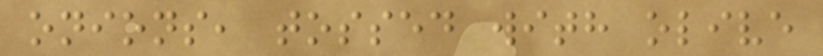onions, tossed with olive
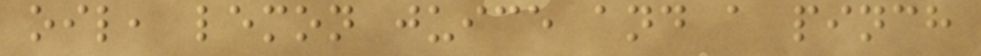oil, lemon juice and a pinch
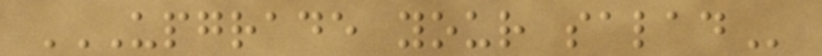UPGRADE YOUR SALAD
